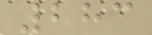283
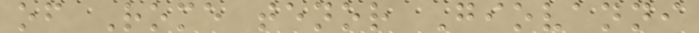of Rome tenor Giovanni
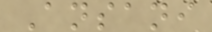Ansani
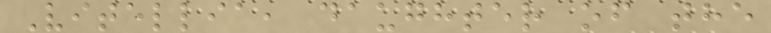Vitellia, daughter of the
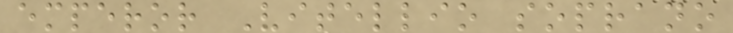emperor Vitellio soprano
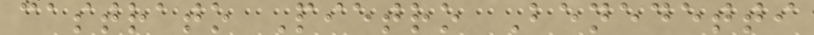castrato Pietro Benedetti
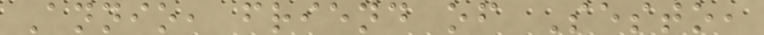Annio, friend of Sesto,
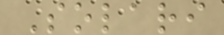Solari
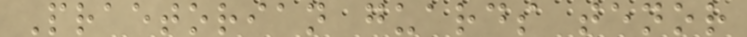Praetorian guards tenor
